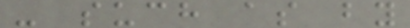- such as by
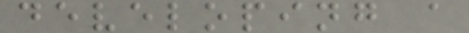developing a
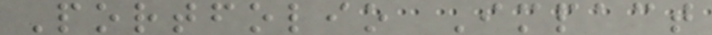Portfolio Impact
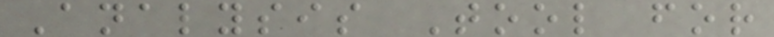Analysis Tool for
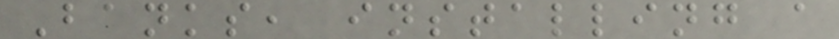Banks, installing a
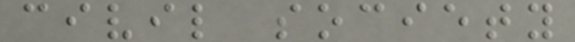civil society
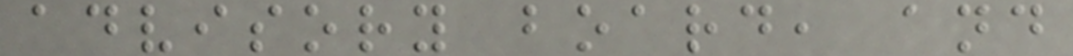advisory board, and
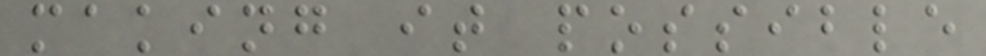making it possible
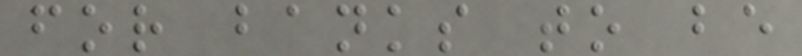for banks to be
